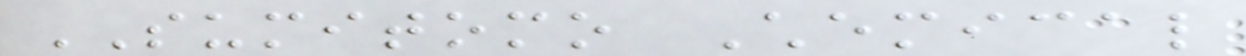SUMITOMO Chemical
